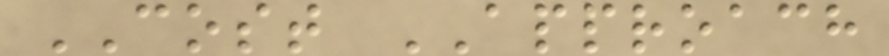COST APPROACH
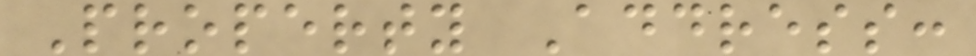Property Address:
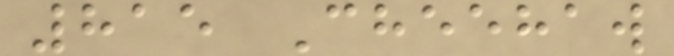815 Cheehaw
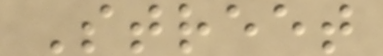Street
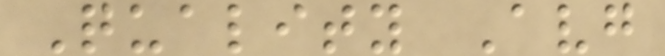Quality Avg
